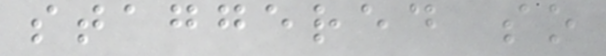staggered so
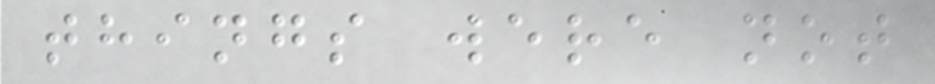things were not
